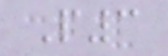P3
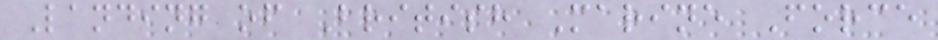Landing of British Marine Force
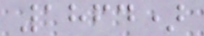1864)
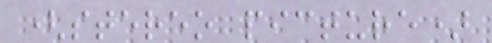(stereo picture)
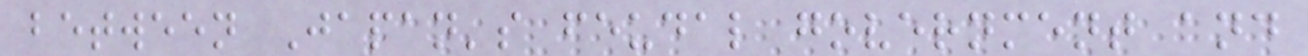between Japan's feudal government and
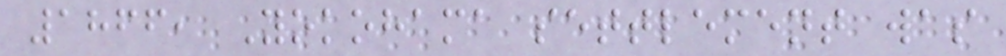1866, Yokohama settlement was
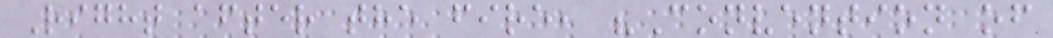Right after the fire, "Convention of
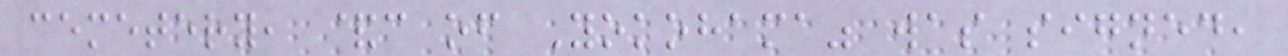cemetery, &c of Yokohama" was signed,
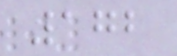172
